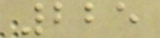225
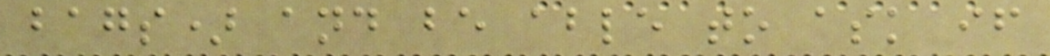bags) and be able to ask if
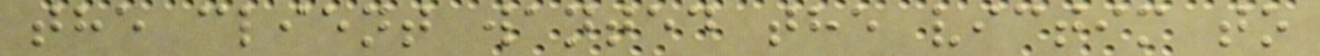the client wanted the victim to
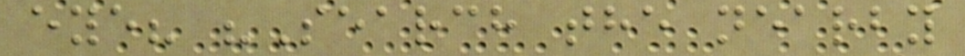eye? "Search the nearby
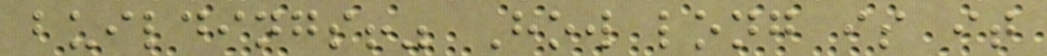buildings!" How long is it
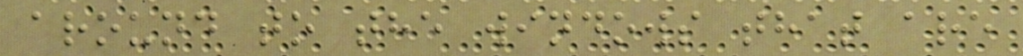around to the windows that are
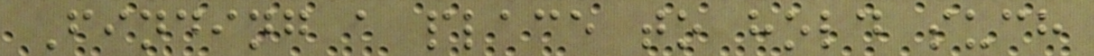Finding a place to hold such
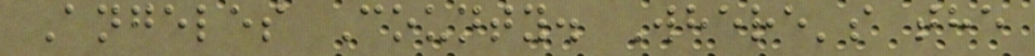Angeles County. Where's the
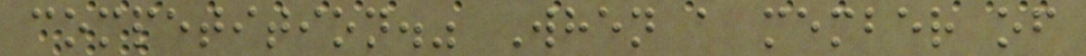competition." When a member of
